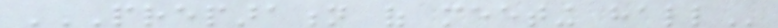PREPARATION OF MEETING HALL
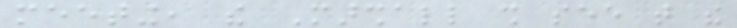meeting, the Marshall shall see that the
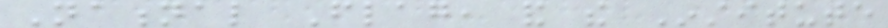National Flag, and the Institute
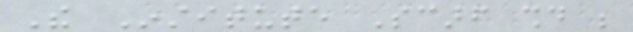The Institute Scarf should be
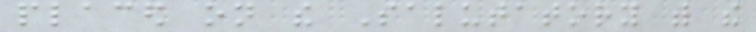placed on the Salutatory with the
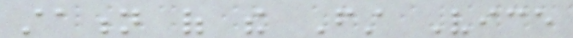station of the First Vice
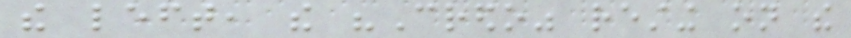the left, the "Credo" resting on the
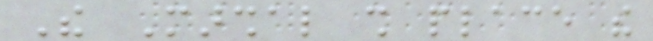The Marshal shall place the
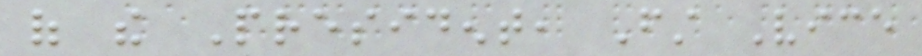of the President, First Vice
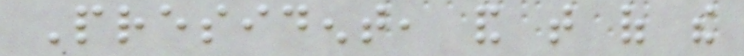President, and that of the
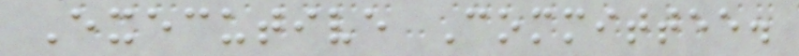Executive Committee.
